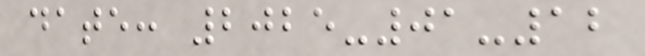date: 2025-01-12
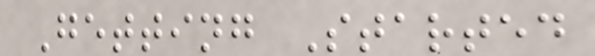Getting Started
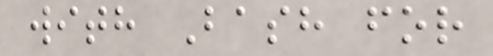with Bash for
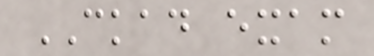CKAD exam
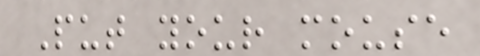Put your mouse
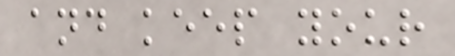and keep your
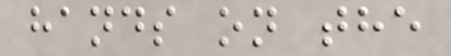hands on the
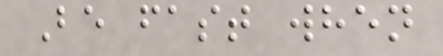Be fast when
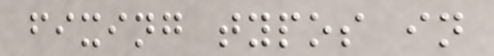fixing typos in
